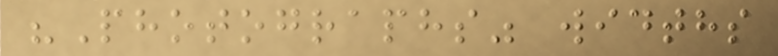"Photographs" widths
